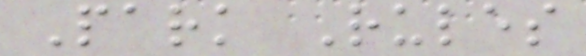Park Rules
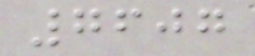7607
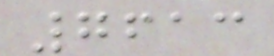7613
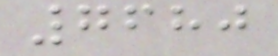7680
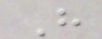H
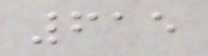615
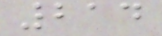214
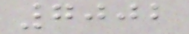7002
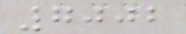7002
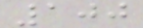100
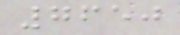7650
